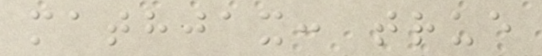mathjax: true
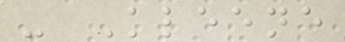- Kleene
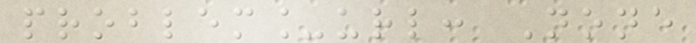problem_url: None
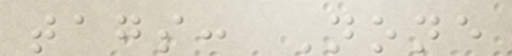tags: None
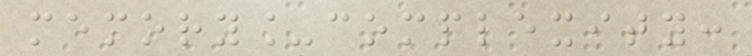memory_complexity:
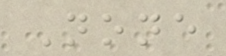None
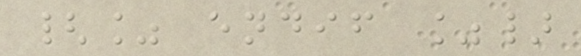{% endif %}
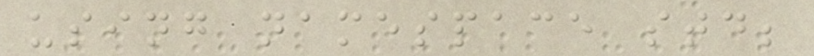using namespace std;
